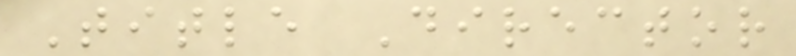Title Director
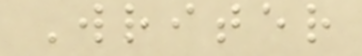Writer
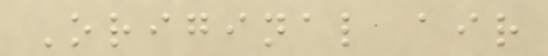Original air
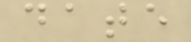date
